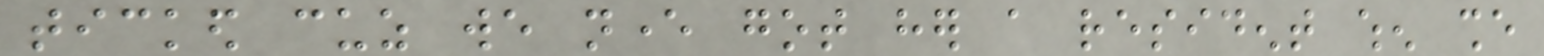ticked cuz we never got her a resident when she
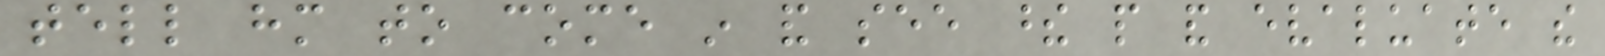tell him to come in and see these people and evaluate the
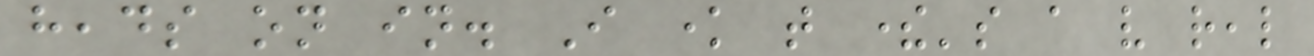heads on in. I know that there's a very real
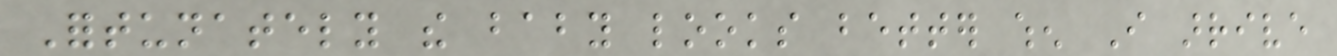Fortunately the baby looks better when I arrive
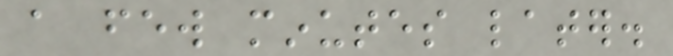a few minutes later.
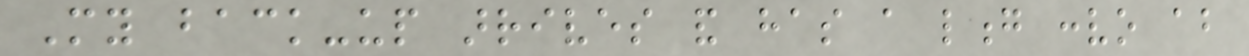My back-up arrives and has a long convo about
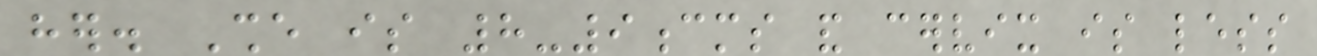her. She is 8-9cms and cervix is less
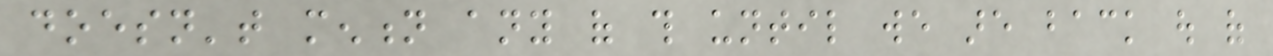doesn't mention any of this until we are back out of
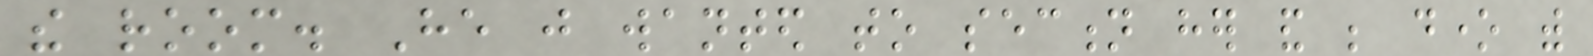the room. He just wanted to section her and be done with
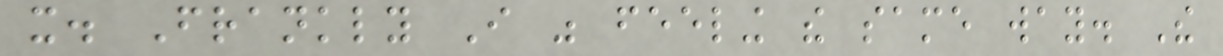it. Frankly I was feeling the same way. The
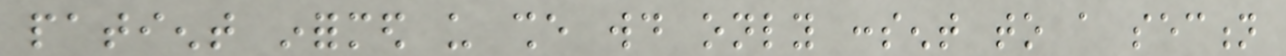patient informed us she would only consent to a section
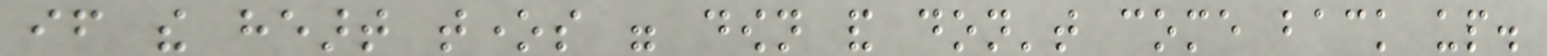if the heart tones were down and don't come back up.
